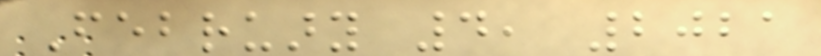February 4, 2021
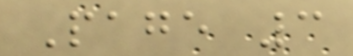Page 3
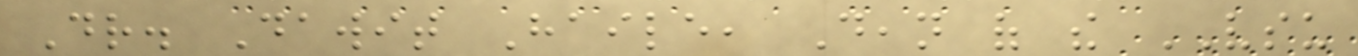Dr. Dawit Haile, Dean of the VSU
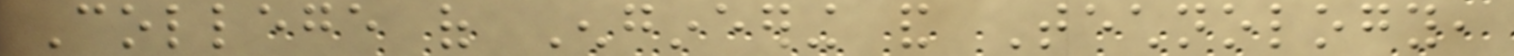College of Engineering and Technology,
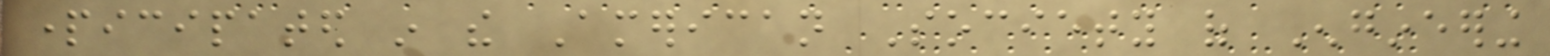participated in the American Society of Engineering
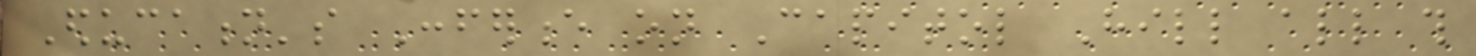Education's Conference on Capitol Hill all this
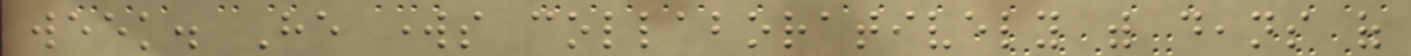week. He works collaboratively with deans of
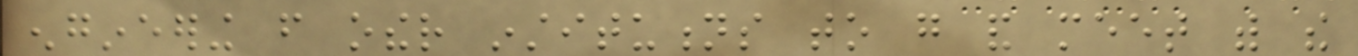engineering from other institutions to go and meet with the
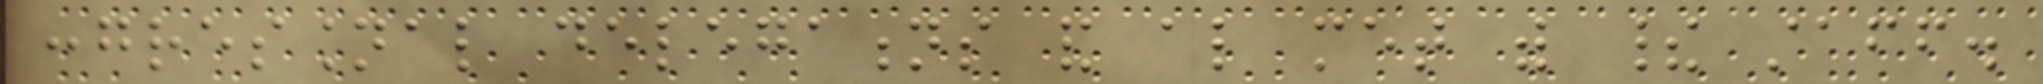congressional delegations and also met with their staff.
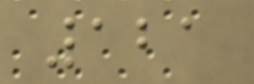121
